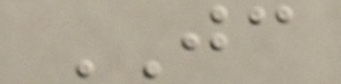JC
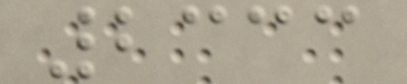2333
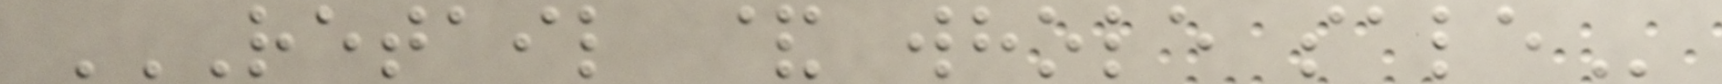RETAIL & WHOLE SALE
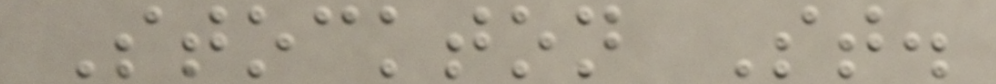Stockton St.
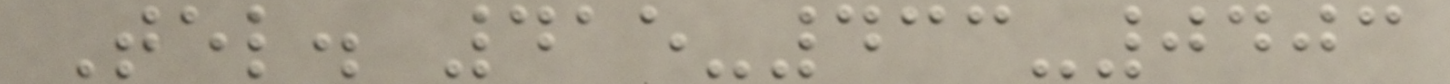Tel. 415-433-0403
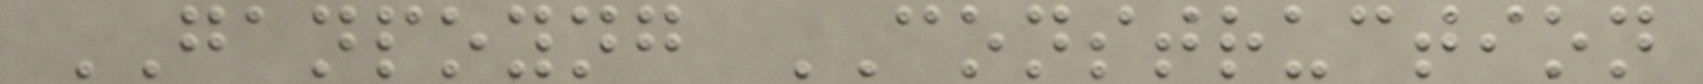GANPOYNG CONSTRUCTION
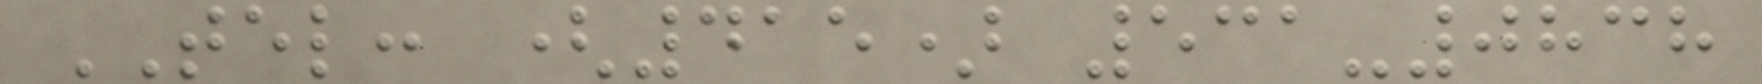TEL: (415) 531-0838
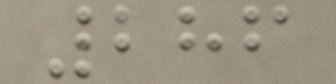286
